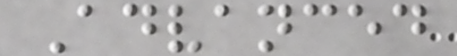Advanced
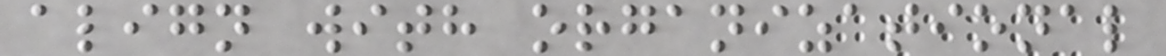align with organizational
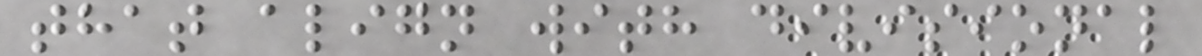that align with divisional
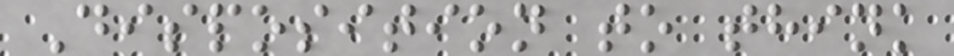Disposition to think
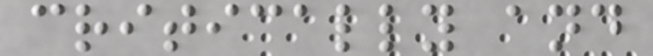critically and
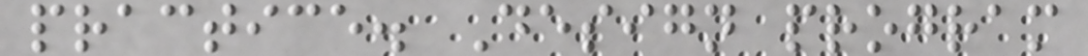practice. Design program
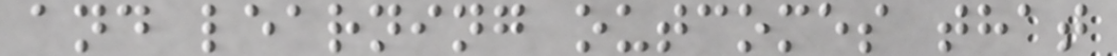and learning outcomes that
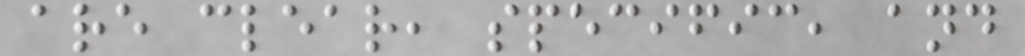are clear, specific, and
